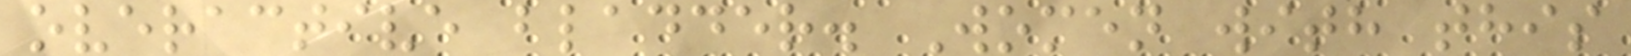overactive bladder. Women with this
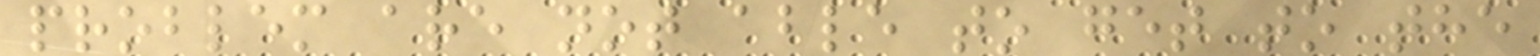problem are not able to get to the
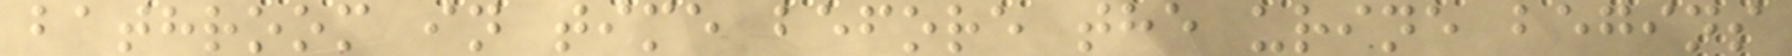bathroom in time before the urine begins
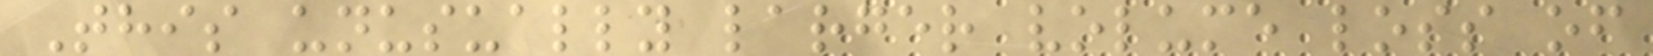This unusually larger volume loss of
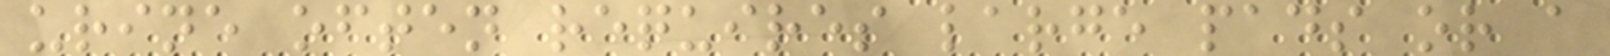urine often requires large pads or a
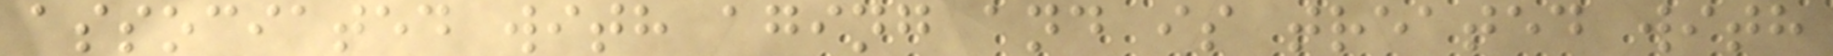associated with aging and is treated with
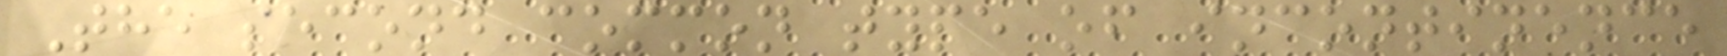The second common type of incontinence
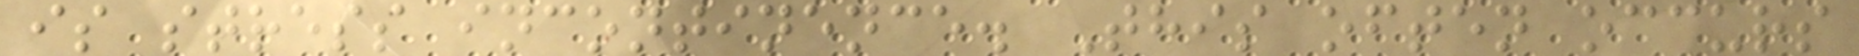is stress incontinence. This often occurs
